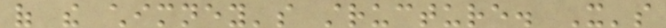of the chimney's structure. It's
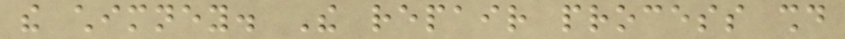the chimney. The repair process should
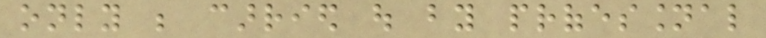only be carried out by professional
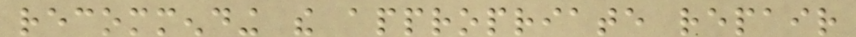recommending the appropriate repair
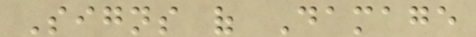Signs of Damage
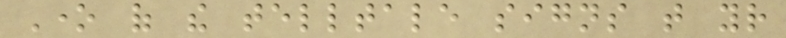One of the telltale signs that your
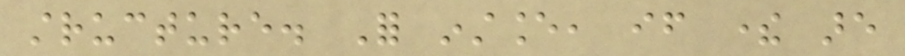structure. For instance, if there are
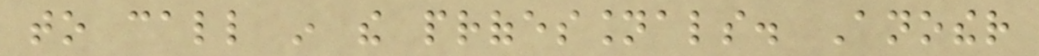to call in the professionals. Another
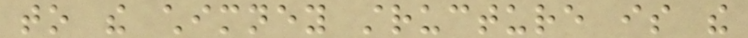to the chimney structure is the
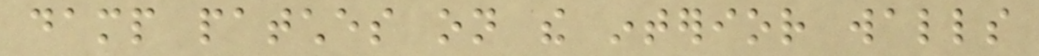damp patches on the interior walls
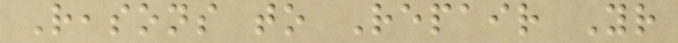Reasons to Repair Your
